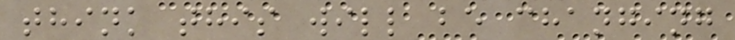think this will be changing
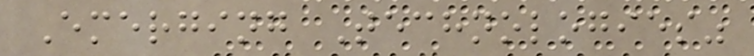Emerging Technologies"
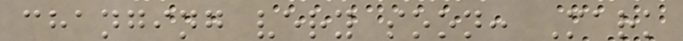changing very soon: Mark
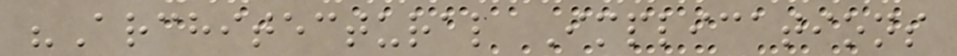"Architectural Implications
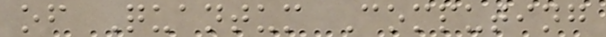of Quantum Computing
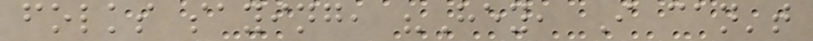folks saying, "Hey, I can't
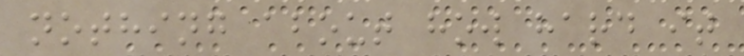nothing about how hard it
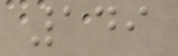149
